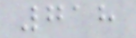718
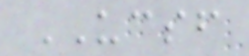UCSF
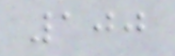100
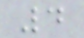4
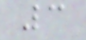3
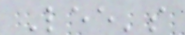Lee's
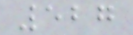527
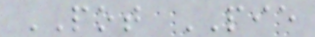POT PIE
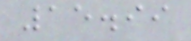15.99
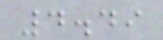4.49
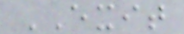EXIT
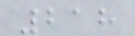218
